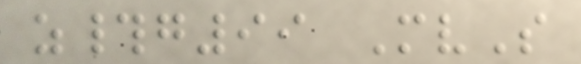z#g99 MvS
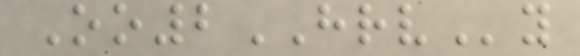Oo2HRVy
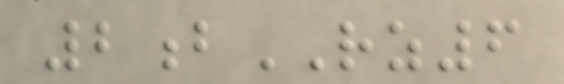2bRZ6
